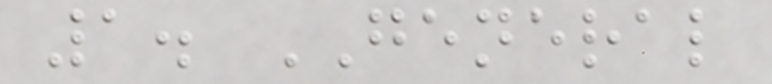1. GENERAL
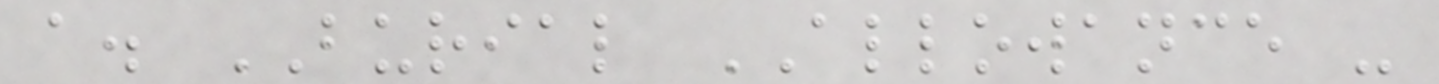a. BURIAL ALLOWANCE -
